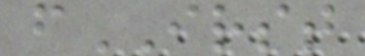fIRST
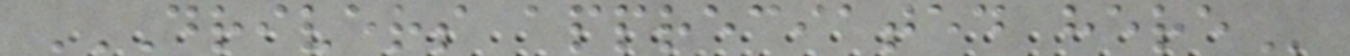DRIVERS APPRECIATED HERE
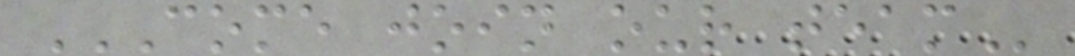COME JOIN OUR TEAM
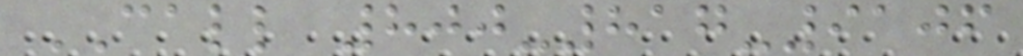CALL 800-817-9106
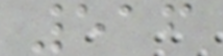516
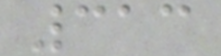313
